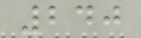240
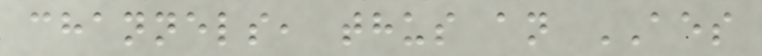channels, thus an AES
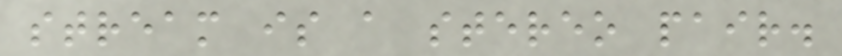stream is a stereo pair.
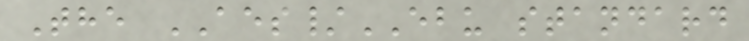The AES/EBU standard
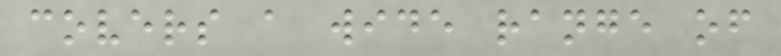covers a wide range of
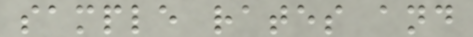sample rates and
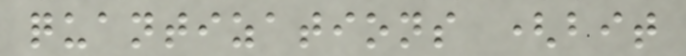quantizations (bit
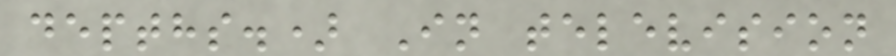depths.) In television
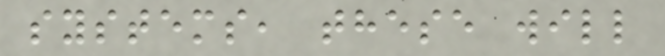systems, these will
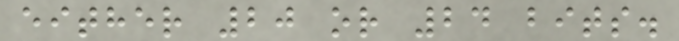either 20 or 24 bits.
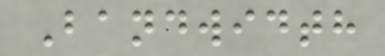Bandwidth
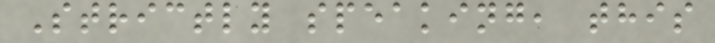Strictly speaking, this
